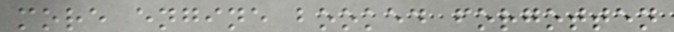more engine booked forgotten
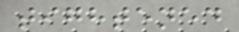tightened
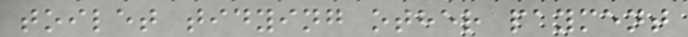toilet tidying other payment
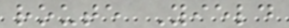route Yield
